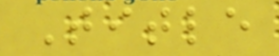Title
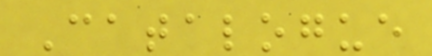Catalogue
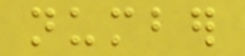number
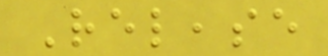Release
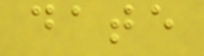date
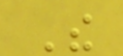The
